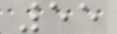55
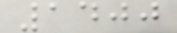1400
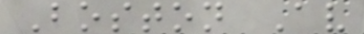Boston Av
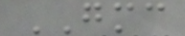GMC
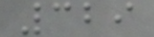329
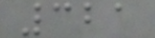321
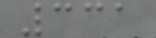331
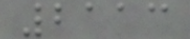2113
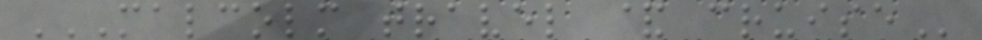MALCOLM TRAVEL & CRUISE
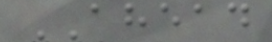AHEAD
